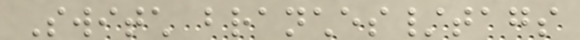Switch branches/tags
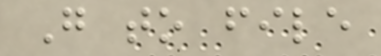Go to file
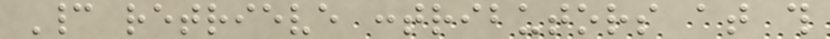Cannot retrieve contributors at this
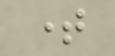time
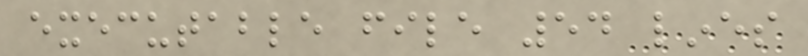executable file 54 lines
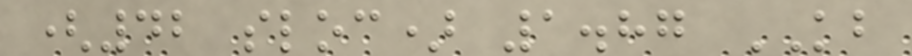(42 sloc) 1.87 KB
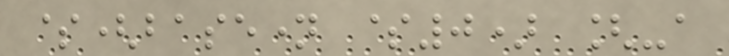$(basename $0) [-a
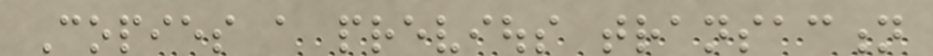Copies a previous transaction
